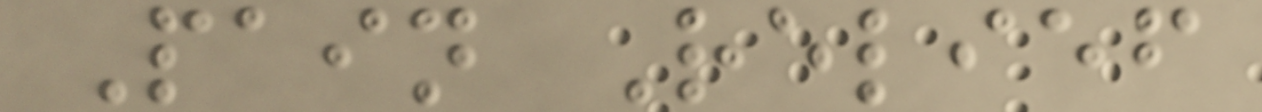Pain Relief
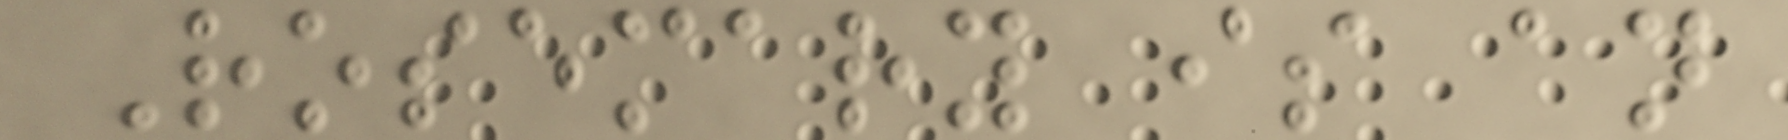Rosemary is an
